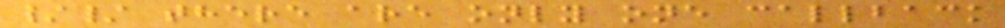// there are only one callback
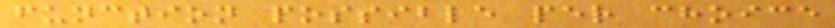function possible per choice
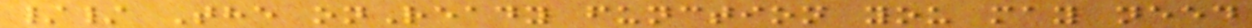// The onReady function you may need
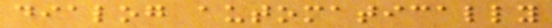dialog automatically
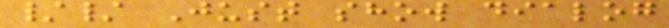// Just show dialog
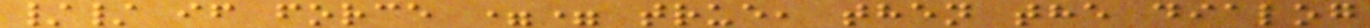// if force == true, then the dialog
